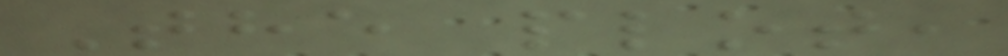The plot,
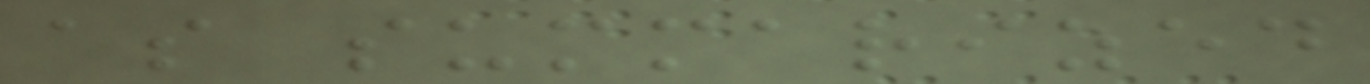as summarized
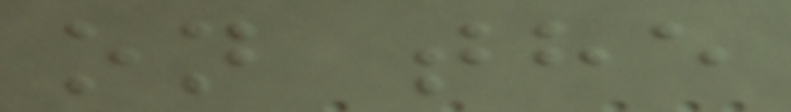on the
